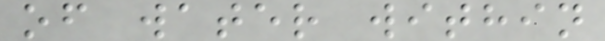of water within
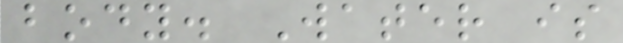body. Water is
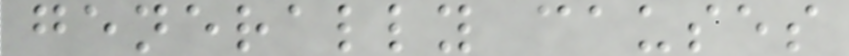generally causes
